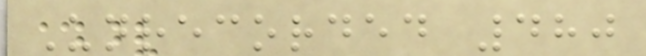Unrecorded 480
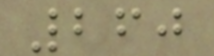260
